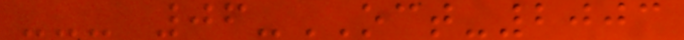--- 06-OCT-2003
